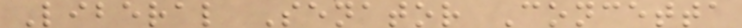Liberal Senator Concetta
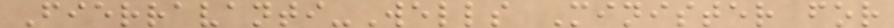Fierravanti-Wells Minister for
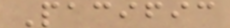Pacific
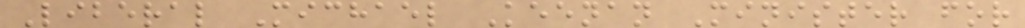Liberal Michael Keenan Minister for
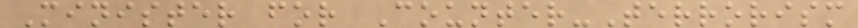Minister for Counter-Terrorism
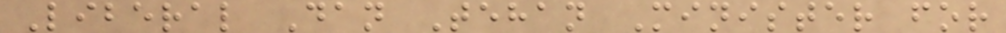Liberal Dan Tehan Minister for
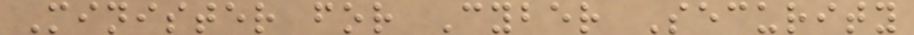Minister for Cyber Security
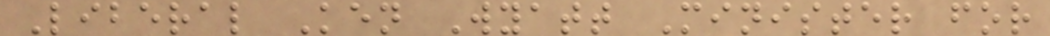Liberal Ken Wyatt Minister for
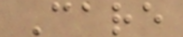Care
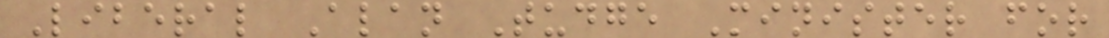Liberal Alan Tudge Minister for
